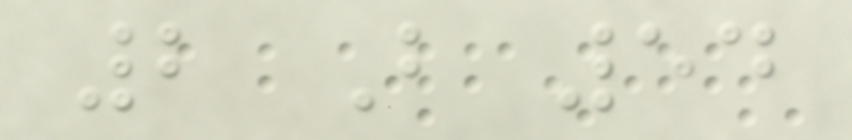2 B 54
